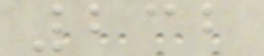232
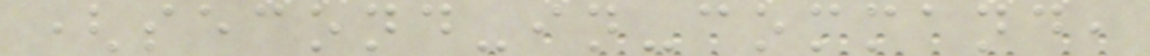(second-in-command,
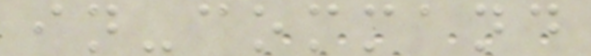in-command
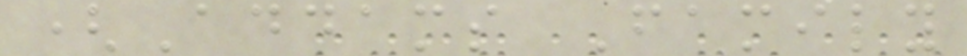(Addams Family
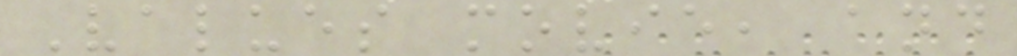Values movie, and
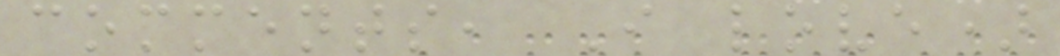comments, I love)
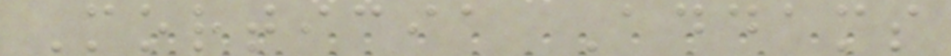Morticia Addams
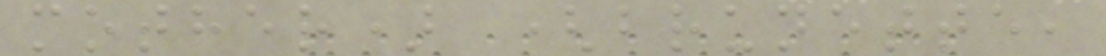mother) (brunette,
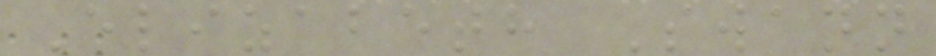Elizabeth Swann
